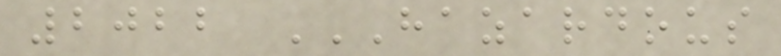2022 HAZARDOUS
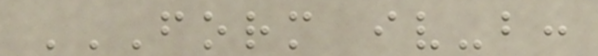FORM IV-B:
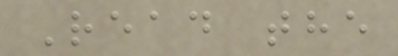Read the
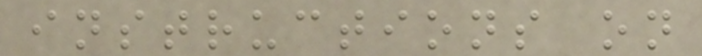instructions on
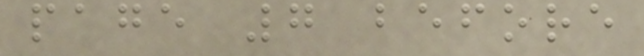page 7 before
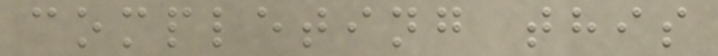completing this
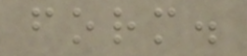form.
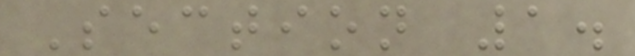Section 1.
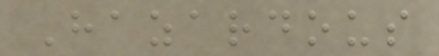Hazardous
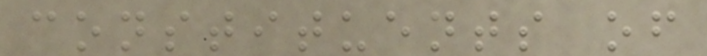constituents of
